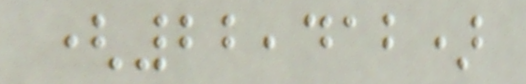(22,412)
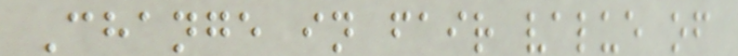Change in fair value of
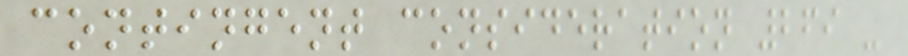contingent consideration 269 -
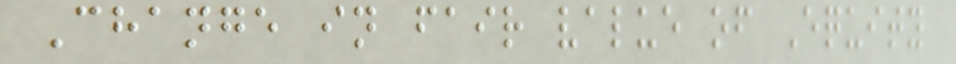Change in fair value of Equity
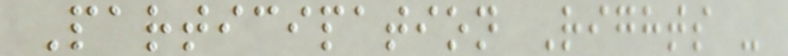Participation Rights -
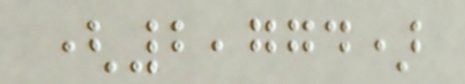(2,774)
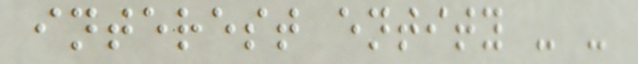interest entity - -
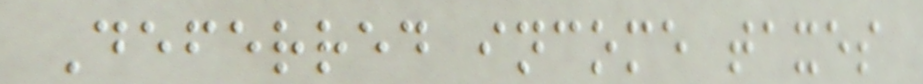Deferred income taxes
